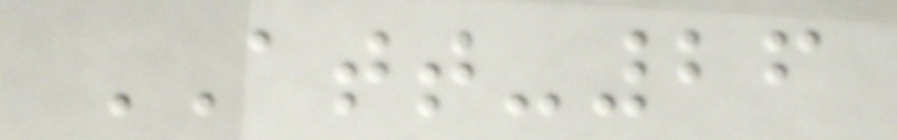ATT-26
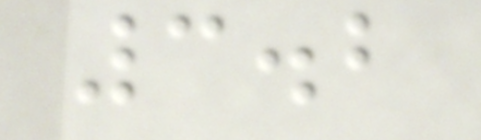3.2
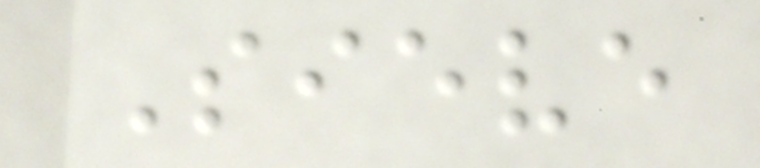Sieve
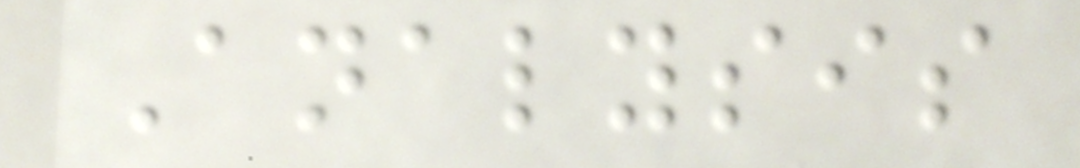Analysis
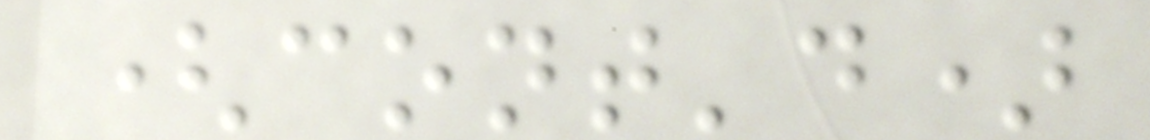(cont'd)
